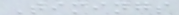Timings
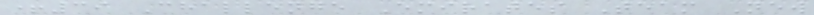+39 Challenge Emirates Team New
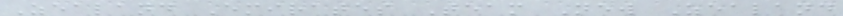Zealand Emirates Team New Zealand
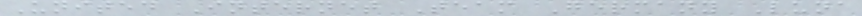United Internet Team Germany Luna
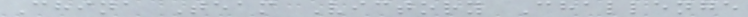China Team Victory Challenge
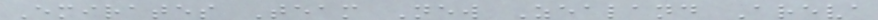Emirates Team New Zealand Areva
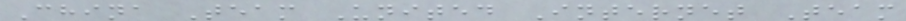China Team United Internet Team
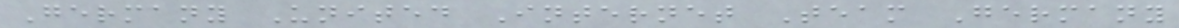Germany United Internet Team Germany
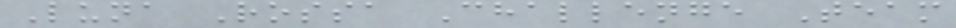Luna Rossa Challenge Team
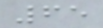65
